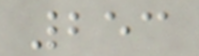253
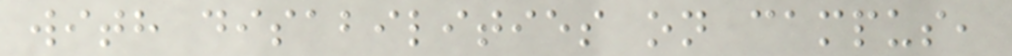with disabilities on campus,
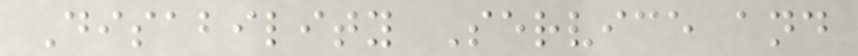Disability Service and
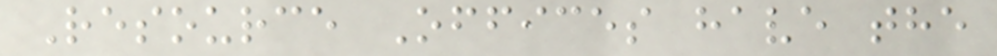Resource Offices have the
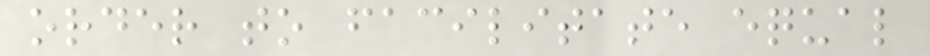order to facilitate equal
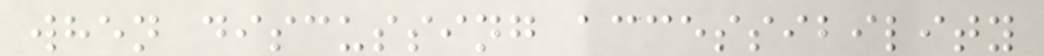when discussing accessibility
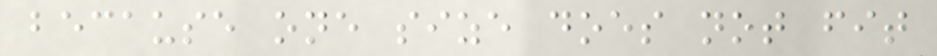because one size does not fit
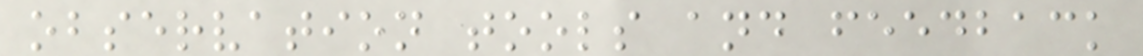observation tools and feedback
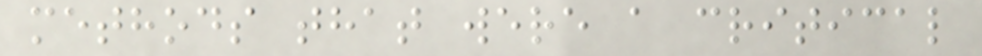methods that were a critical
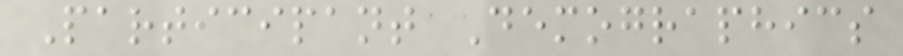Participant Demographics
